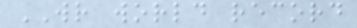WR world record
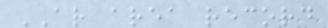AR area record
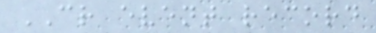CR event record
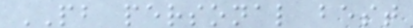PB personal best
